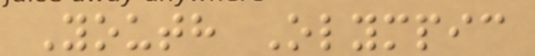Youth Olympic
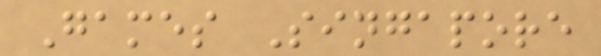Games Singapore
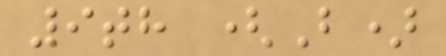9th (B)
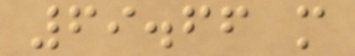69.66 m
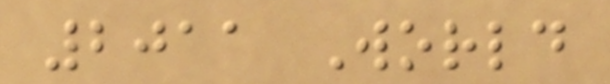2011 World
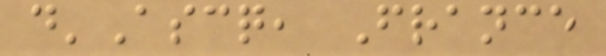d'Ascq, France
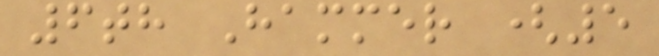6th Hammer (5
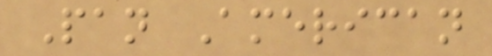Pan American
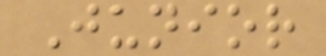Junior
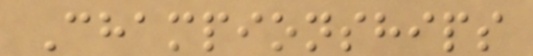Championships
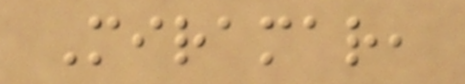Miramar,
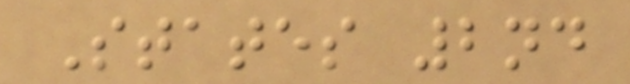States 2nd
